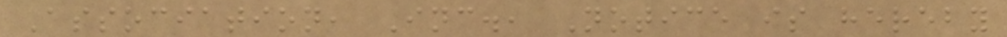Association, Inc., Notice is hereby
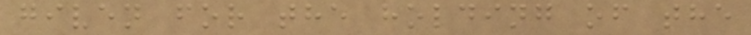given for the holding of the
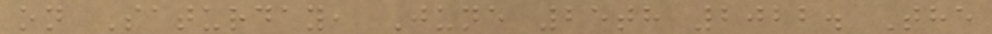on Saturday, June 25th 2022. The
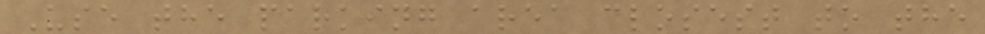Use the parking area closest to the
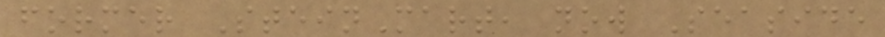former SteinMart, now Seaside
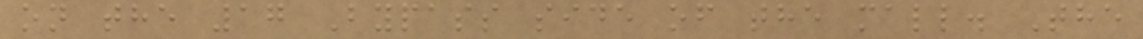on the 17 Bypass side of the mall. The
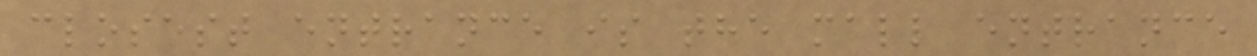closest entrance is the mall entrance
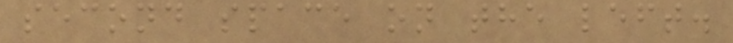second space on the left.
